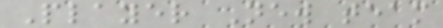Player New team
